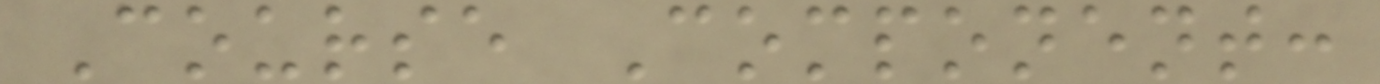Course Component:
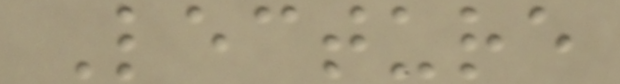Lecture
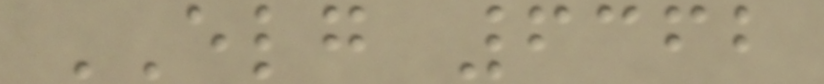ELG 6362
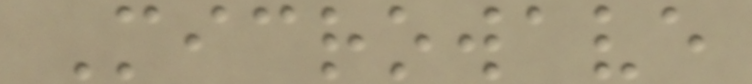Microwave
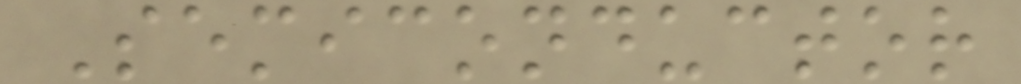Semiconductor
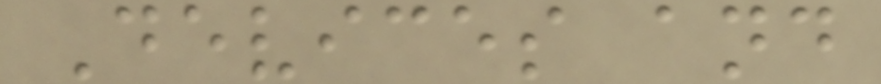Devices and
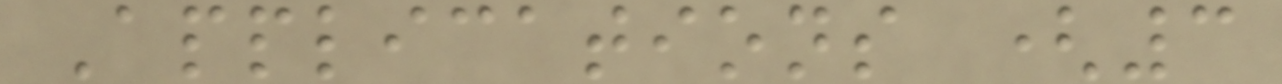Applications (3
